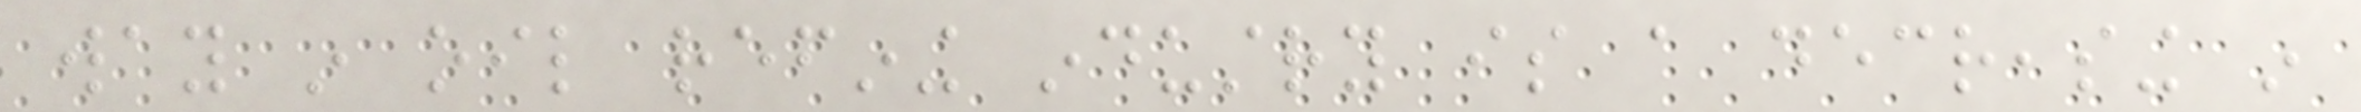way in oil refining industry is a decreasing in
